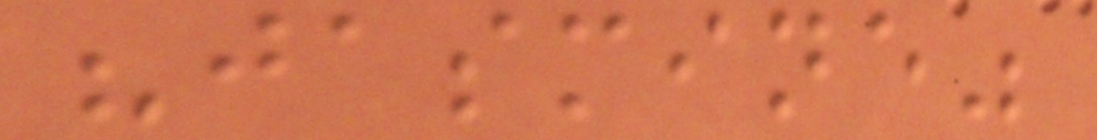"jasmine"
